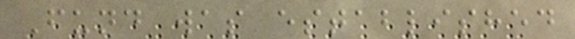Fund was established
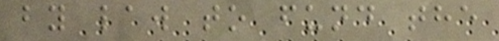by law to fund the
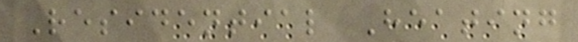Residential Heating
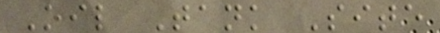Oil Tank Site
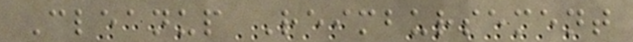Cleanup Reimbursement
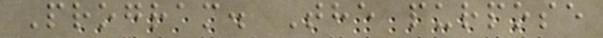Program. The purpose
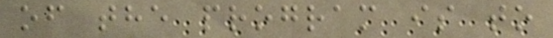of the program is to
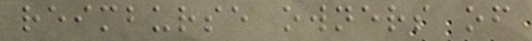reimburse owners of
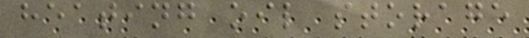heating oil storage
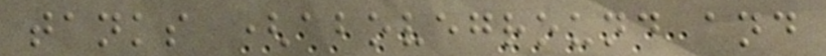tanks (aboveground and
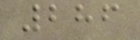286
